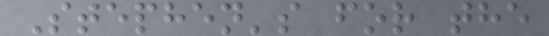Stephen's for the
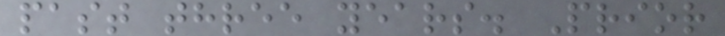past three years. Prior
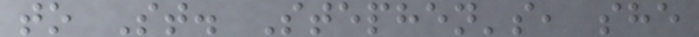to St. Stephen's, she
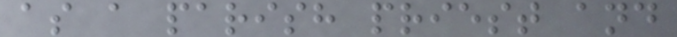as a parish priest and
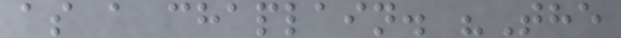as a chaplain. "The
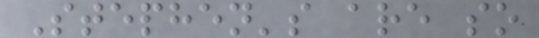Stephen's are so
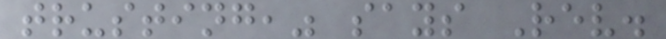trusting," says Rev.
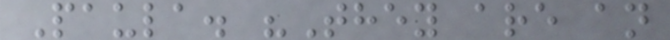Paula. "They are an
